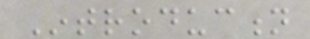Introduction
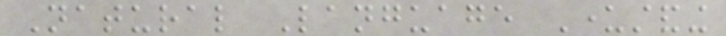Natural Language Understanding
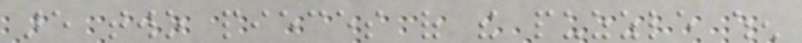are two pieces of the puzzle when
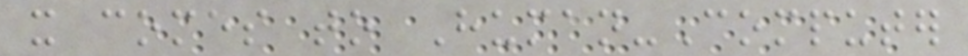it comes to Human-Computer
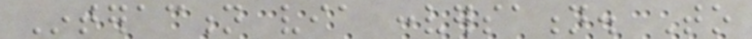Interaction via conversation. To
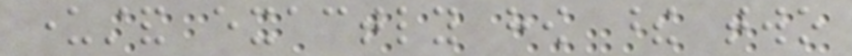understand exactly how these two
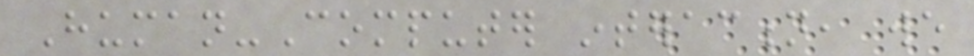Human-Computer interaction, we
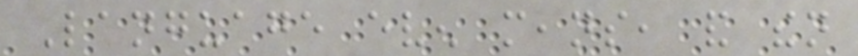Language even means, and then
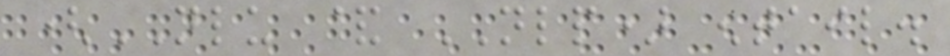(NLU & NLP) entail.
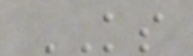KS
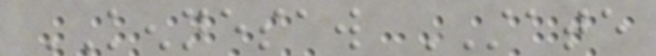KENNESAW STATE
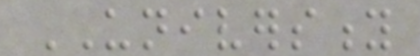UNIVERSITY
